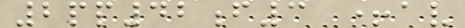2pp42f3 +av
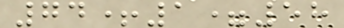74+1=58
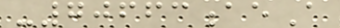-70663aeA
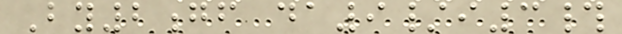By2gf da9/i3#
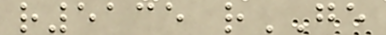r5135 rGE
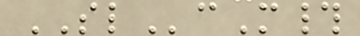SLcM#
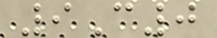9C0
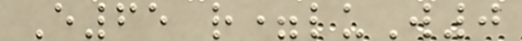E65 r=luW0
